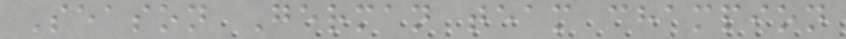Season German team champion
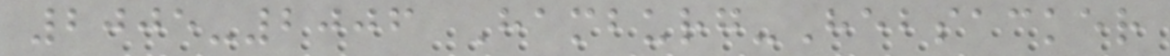2005-2006 Hamburg-Hebsacker
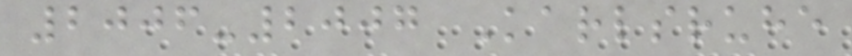2006-2007 Karlsruhe
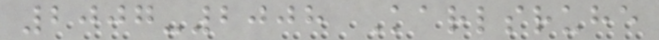2007-2008 Karlsruhe
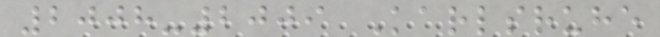2008-2009 Karlsruhe
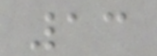13
